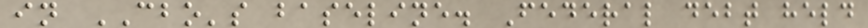in CBO's baseline. Federal debt held
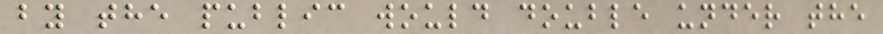by the public would double under the
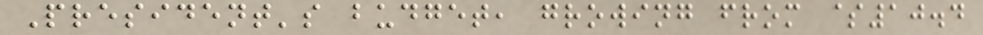President's budget, growing from $10.4
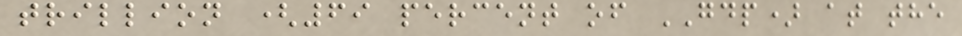trillion (69 percent of GDP) at the
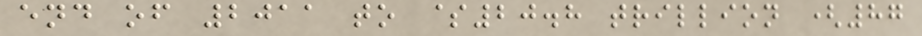end of 2011 to $20.8 trillion (87
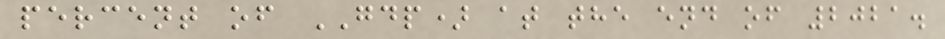percent of GDP) at the end of 2021.
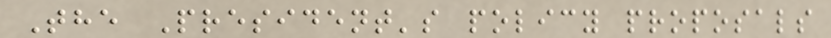The President's policy proposals
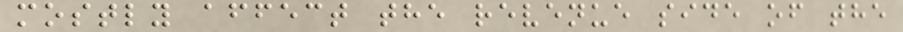mostly affect the revenue side of the
